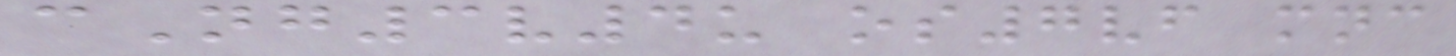cNg3v4u os7vf mnc
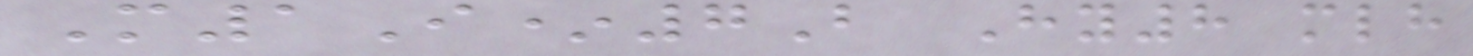M1I*7B Hy8 mlh
